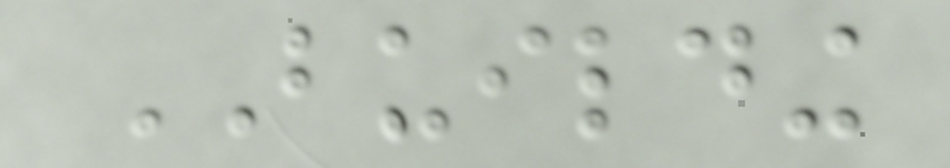BUILDING
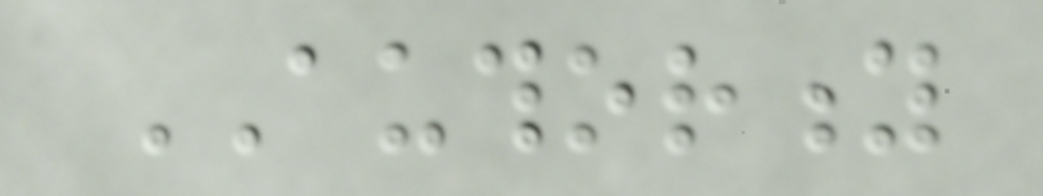AUTHORITY
